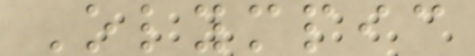Olympic
